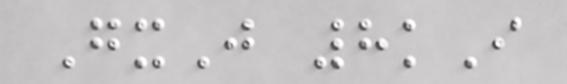GxJ 8kI
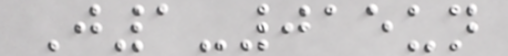J1-015un
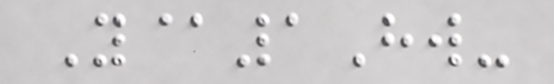Y@1Hw-
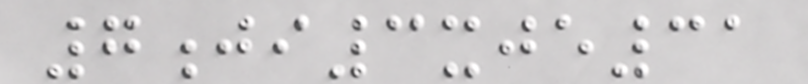7ji3xje31
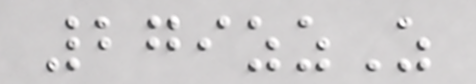279zzZ
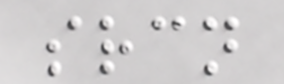srcn
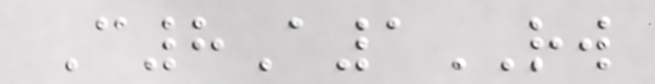C8A1RW
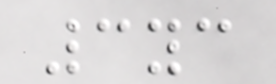3yc
